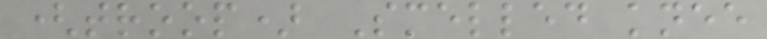(troop) Smelled knee
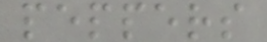peppers
